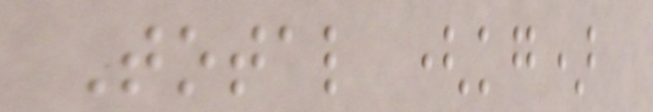Total (kg)
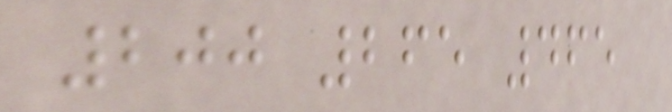200 265 465
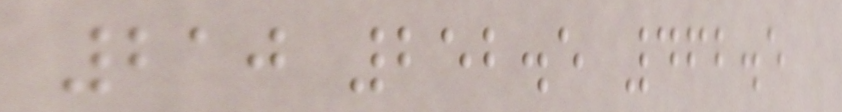210 252.5 462.5
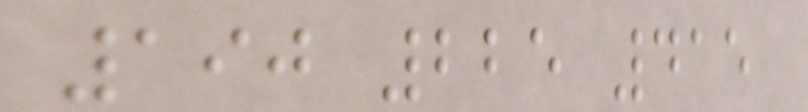190 225 415
